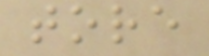tore
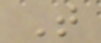T
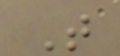T
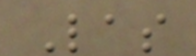Las
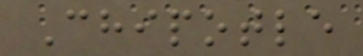Chipotle
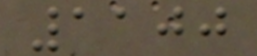1100
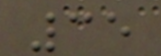35
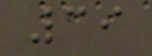39
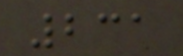231
